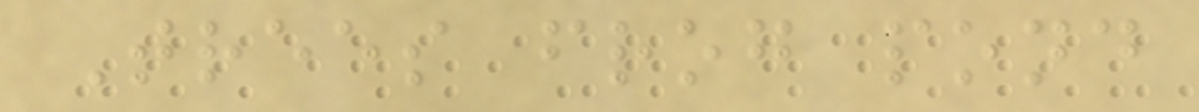Trees frog pond
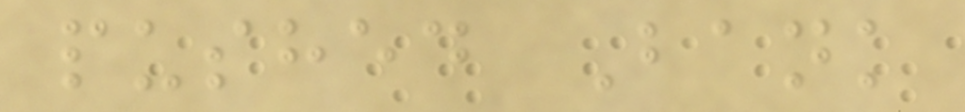pushed Bank
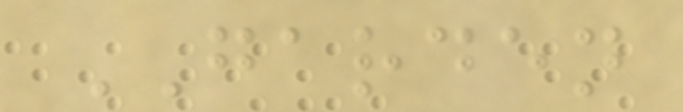GARDEN
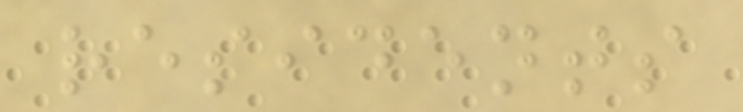residents
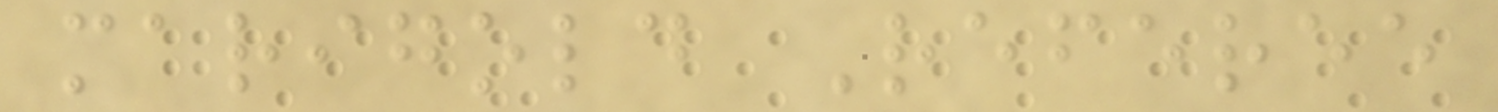marigold Referee
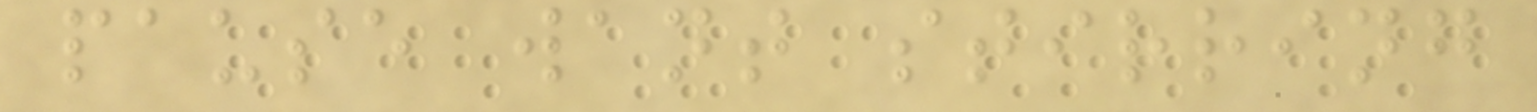pause want stirring
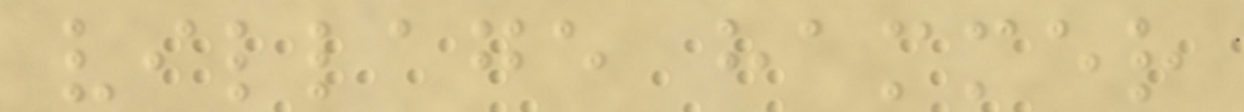village hammer
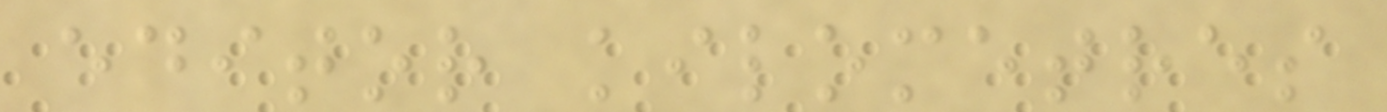editor kilometres
